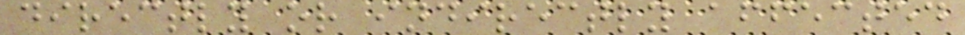directly or indirectly affected
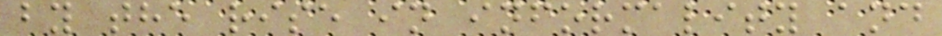by the rise in informality and
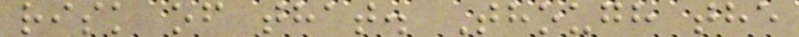risk of that. Though the
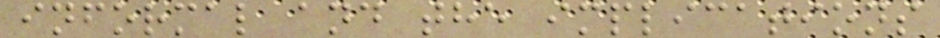informal and the implications
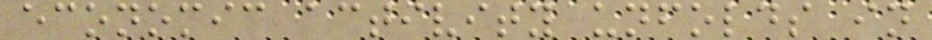economic activity unfolds in
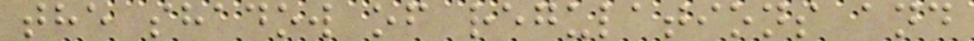the shadow of regulations and
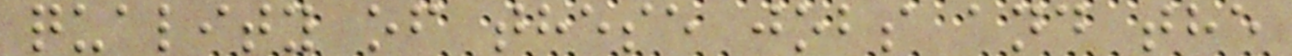quality of these jobs and the
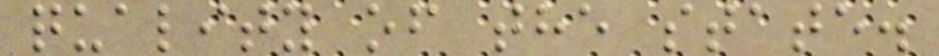quality of the state.
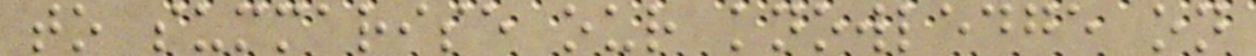to summarise our knowledge on
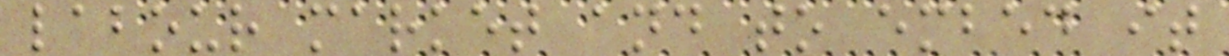labour market and to embed it
